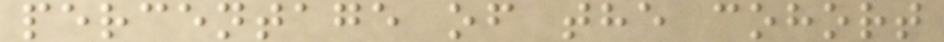percentage of the cohort
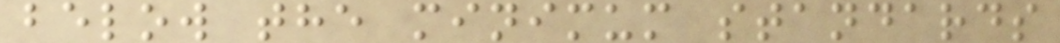below the minimum standards
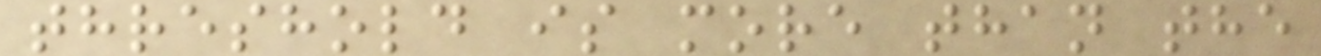threshold is more than the
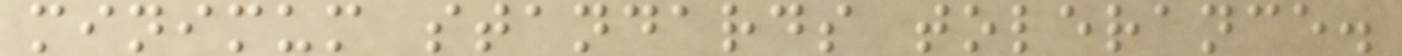minimum standards tolerance.
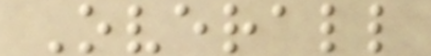Overall
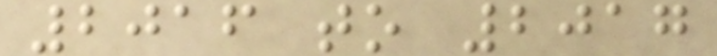2016 to 2017
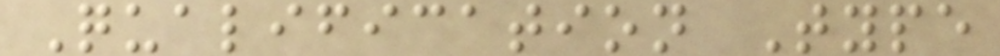Qualification Type
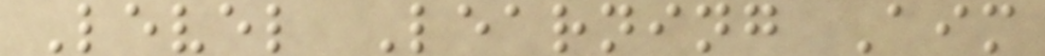Level Learning Aim
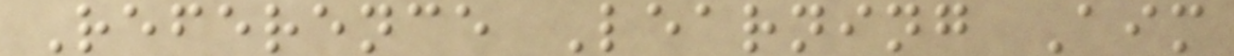Reference Learning Aim
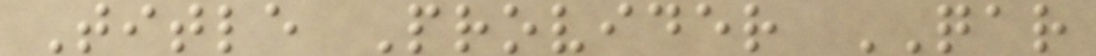Title Provider QAR
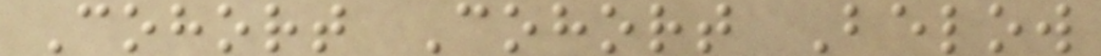Cohort Cohort Below
